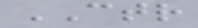CTR
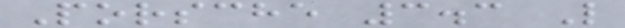Porsche 3.3 L
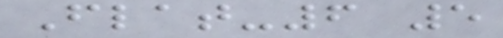Flat-6 5
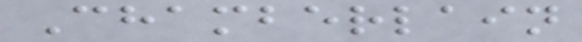Chamberlain
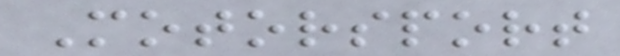Motorsport
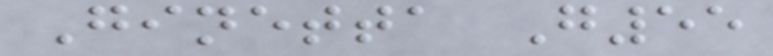Ginetta G55
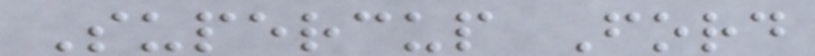Supercup Ford
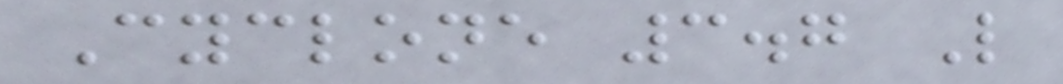Cyclone 3.7 L
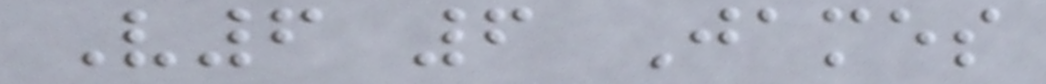V6 6 James
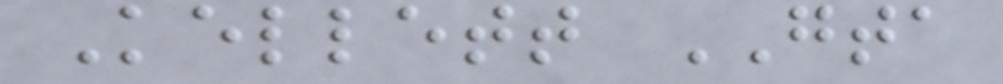Kellett GTA
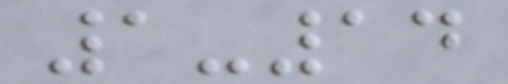1-14
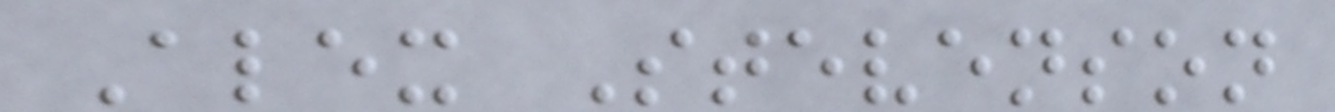Alex Stevenson
